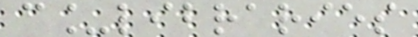c_libraries
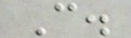C.
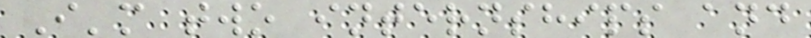I'm two internships and
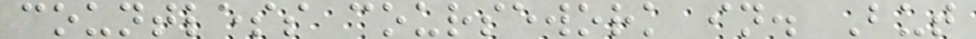countless coursework in. But
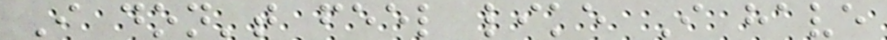I don't feel like I have
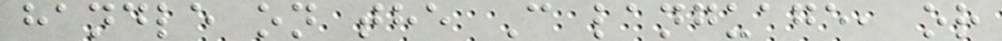handle on the C language, or
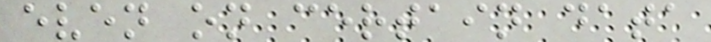even on certain data
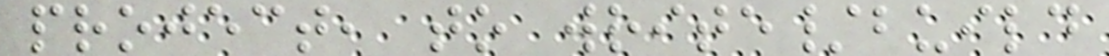project, to write/build
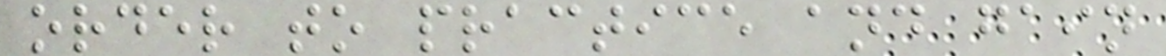order to practice and gain
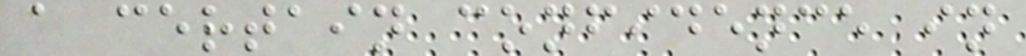a certain confidence in
